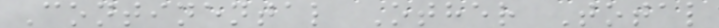Continental Other Total
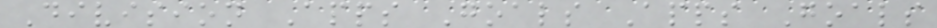Division Apps Goals Apps Goals
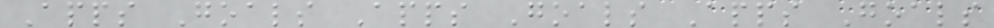Apps Goals Apps Goals Apps Goals
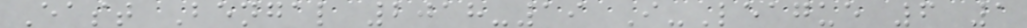East Bengal 2018-19 I-League 6 1
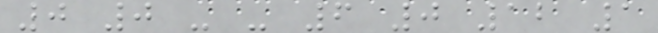0 0 - - 6 0 12 1
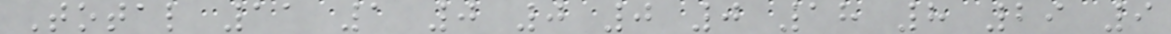Total 11 1 0 0 0 0 18 8 29 9
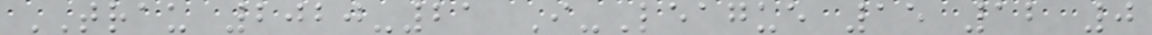TRAU 2020-21 I-League 15 12 0
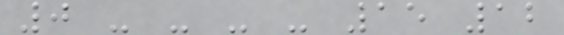0 - - - - 15 12
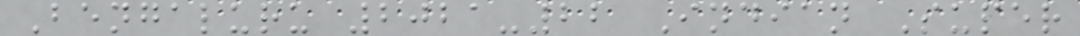Bengaluru 2021-22 Indian Super
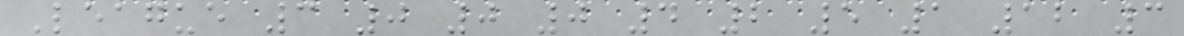League 3 0 0 0 4 2 5 1 12 3
